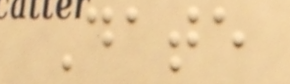Date
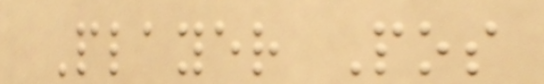Player Pos
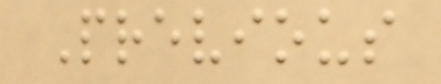Previous
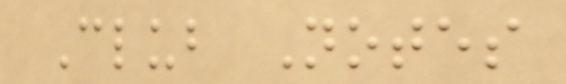Club Notes
